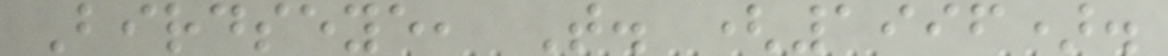Birdseye, T. (1996).
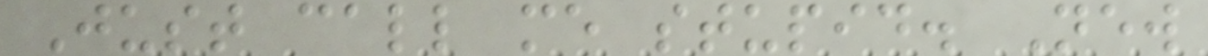Just call me stupid. New
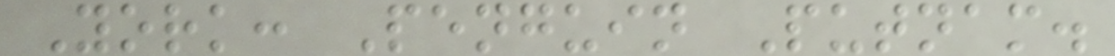York: Penguin Putnam.
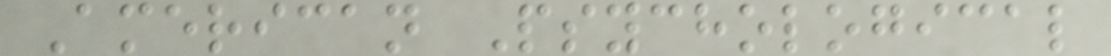American Psychological
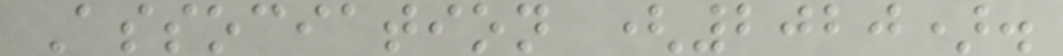Association (2020).
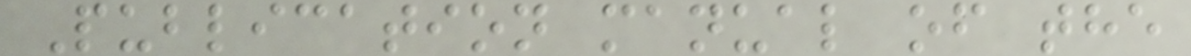Publication manual of the
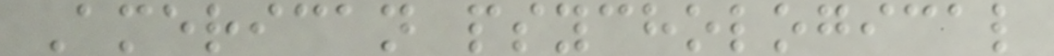American psychological
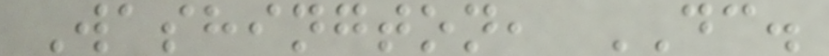Washington, DC.
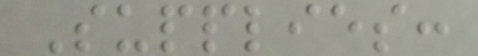Supplies:
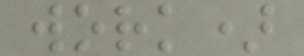work)
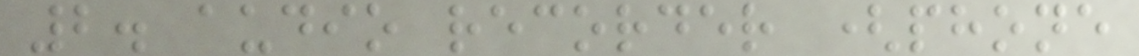2. audio recorder (phone
